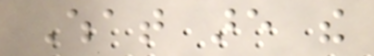What are the
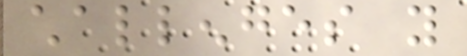challenges you
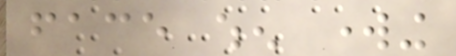face when working
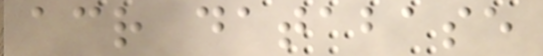across database
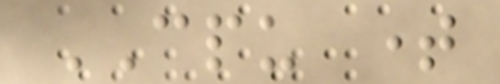CPU time
